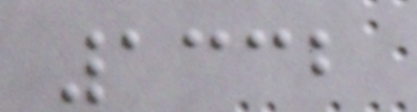1332
